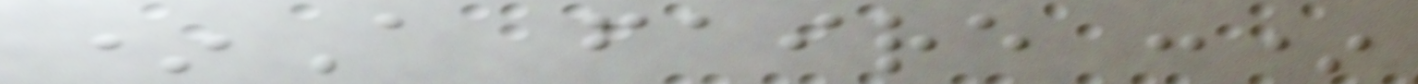*A faire :*
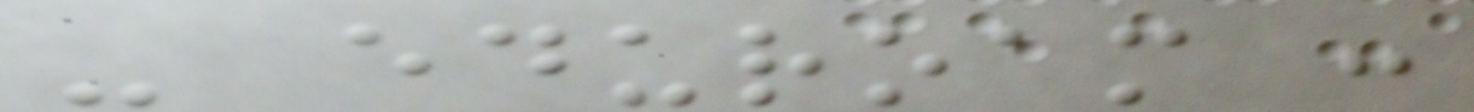- eduroam :
